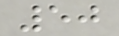50
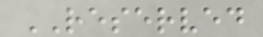RESERVED
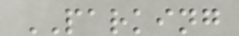PARKING
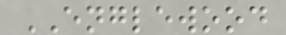ENGLEWOOD
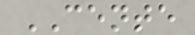CENTE
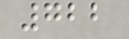722
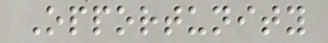Opportunity
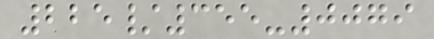225/355-0079
